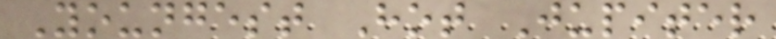Youngest Hot Jupiter
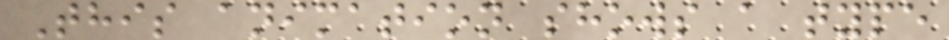This animation shows a type
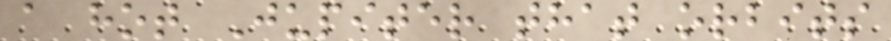a hot Jupiter that orbits
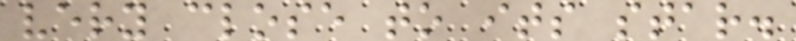very close to its star.
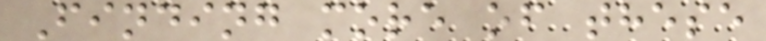Finding more of these
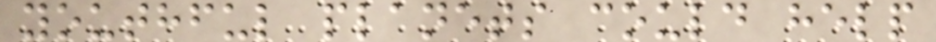youthful planets could help
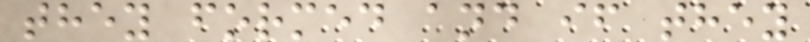they formed and if they
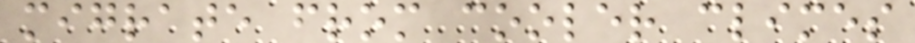migrate from cooler climes
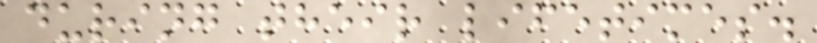during their lifetimes.
